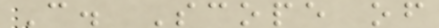C. Scope of
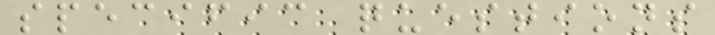specific questions
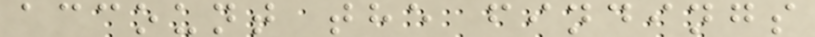account the findings
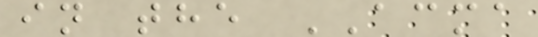in the ACMA
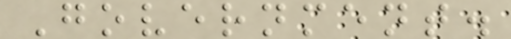Government.
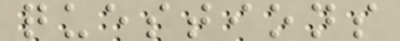questions
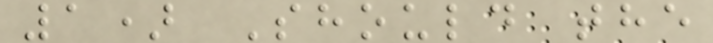1) Should the
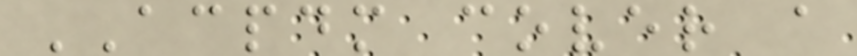ACPDM cover a
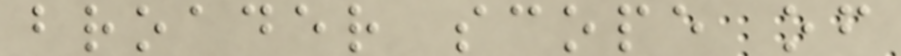broader scope of
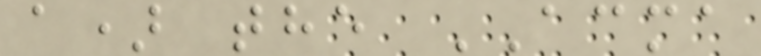a) the ACMA
